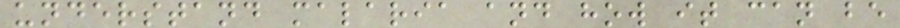understand malaria and how it can be
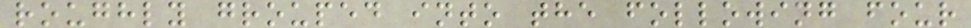roughly grouped into the following four
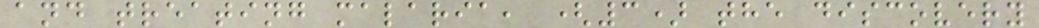and treating malaria, (3) the discovery
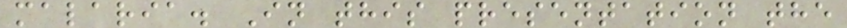malaria. In this presentation the
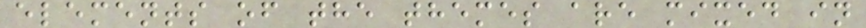elements of the themes are mixed in
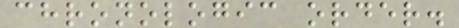chronologic order.
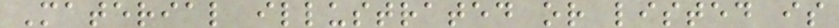Material illustrated or listed is
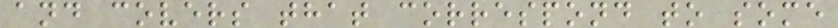and covers that correspond to some
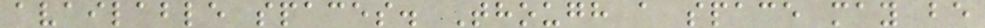available spaces. Though a space may be
